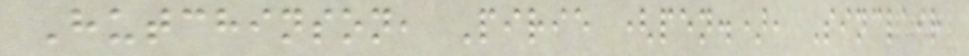Hutchinson, Pirie (pen.), Sinclair
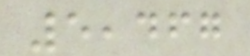5,467
